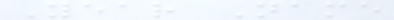Year Name
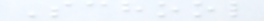School
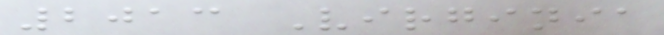2013 Virginia
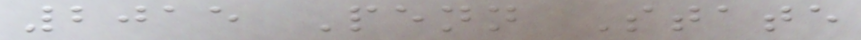2015 Penn State
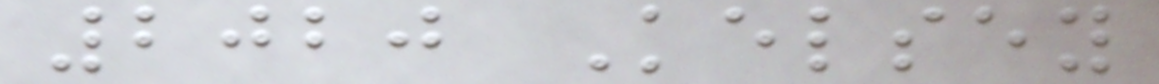2020 Kelsey
